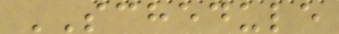SCHEDULE
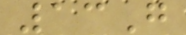13G
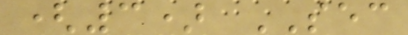(3) SEC
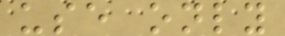use only
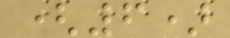(6)
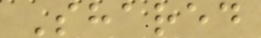Shared
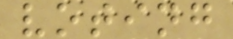voting
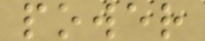power
